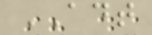ADT
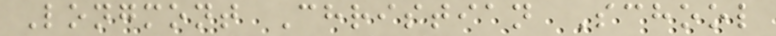Longmont Christian School
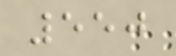550
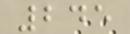245
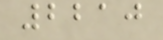2210
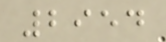2954
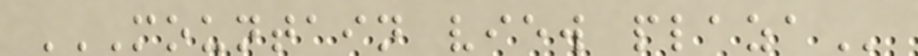MOUNTAIN VIEW PLAZA
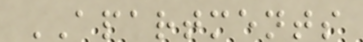APARTMENTS
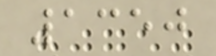1350
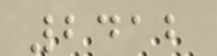2412
